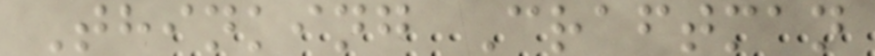Thinking Craftman
